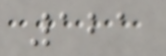121
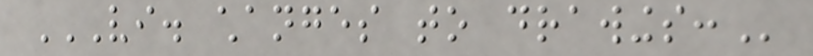VI. CHANGES TO DRAWINGS:
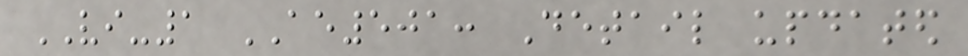VI-1 AE501: Detail updated
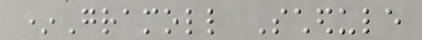*Gramoll Schedule
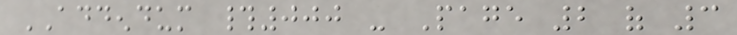ADDENDUM #000 - Page 2 of 3
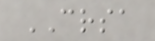CRSA
